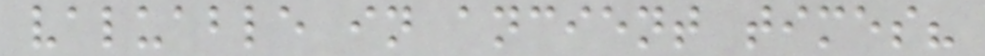valuable in ancient times?
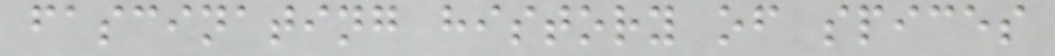fascinating history of spices
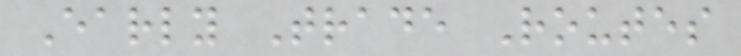Early Trade Routes
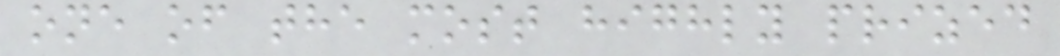one of the most highly prized
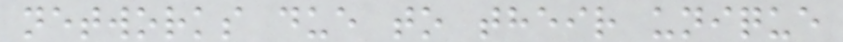networks due to their unique
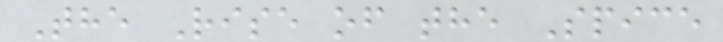The Rise of the Spice
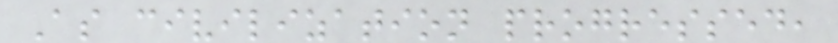As civilization progressed,
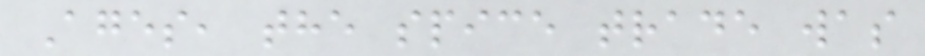Ages, the spice trade was
